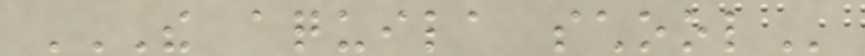THE AQUILA SCHOOL
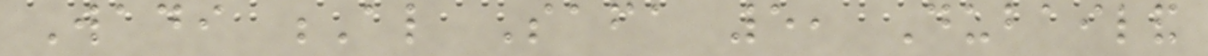Wadi Al Safa 5, Dubailand
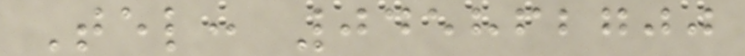Tel: 045862700
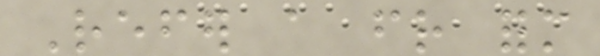Refer a friend form
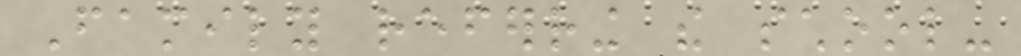Family referring the school-
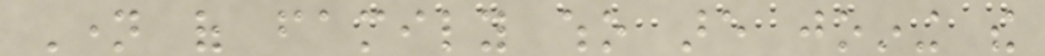Name of family who are joining the
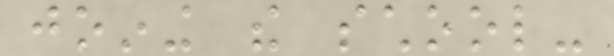joining the school-
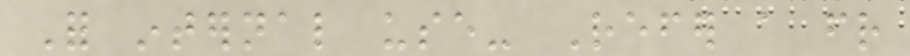For internal use- Refer a friend
